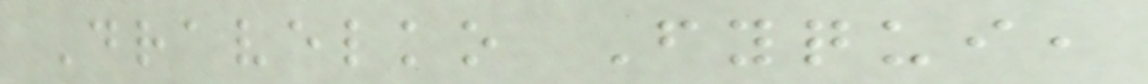Dravelko Fyqui,
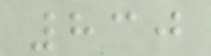830
